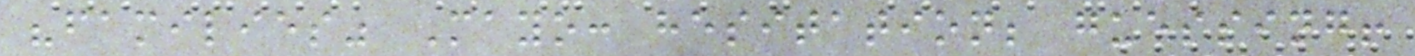"families" Mayo: hesitation; guessing!
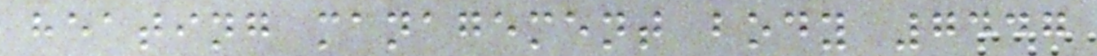heating management body 7447
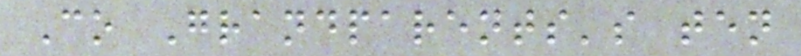Co Grandparents's ten
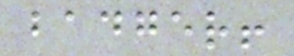badger!
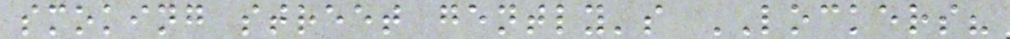smoking street gently's LOCKERS?
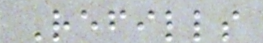Refills
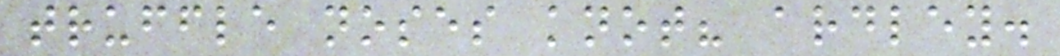truffle noses knot? ardley.
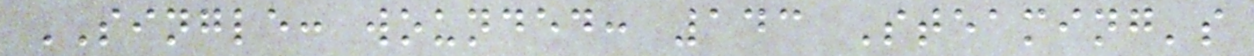SINGLE: wounded: 143 Steaming's
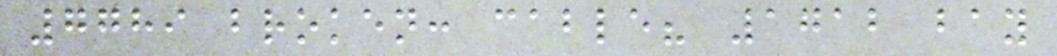7789 broken: cable? 1712 bay
